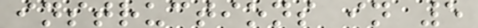instructions in 5
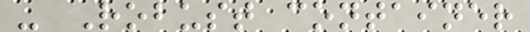- Robust container
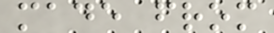made from
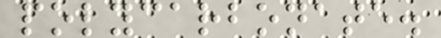polycarbonate.
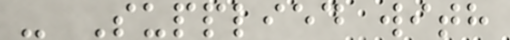- Supplied with
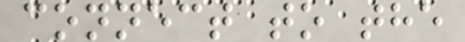connect to the
